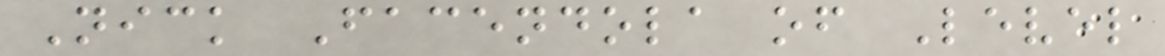Nick Facendola of Level
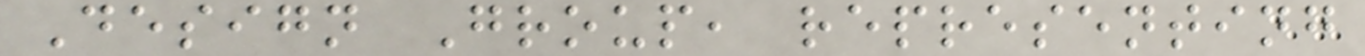Design Group, representing
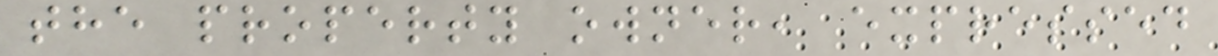the property owner, expressed
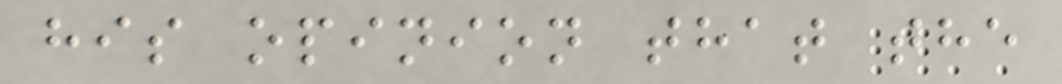his opinion that the
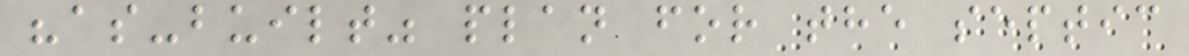"as-built" plan for the septic
